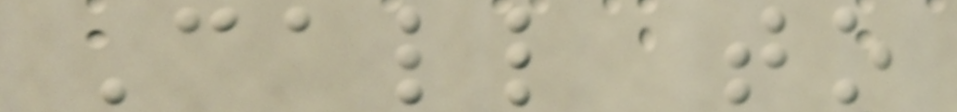Call to
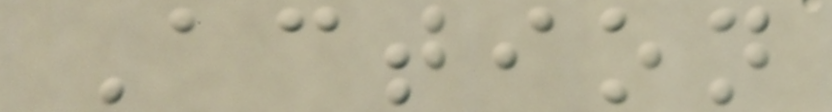Action
